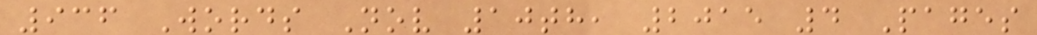936 Words Nov 10th, 2015 4 Pages
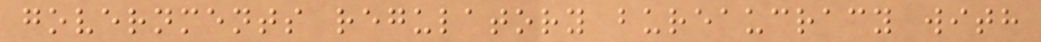governments regulatory bureaucracy with
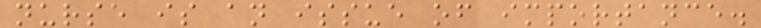nurse is an issue of importance.
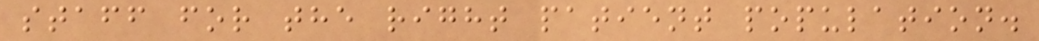staff for the right patient population.
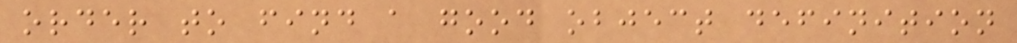order to find a good object definition
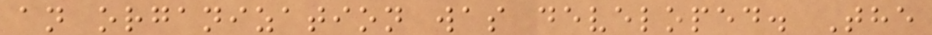an organization was developed. The
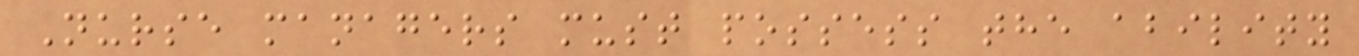Nurse managers must possess the ability
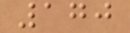170
